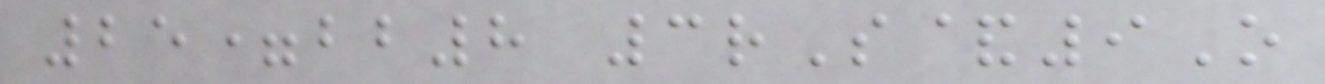25=bb8 3rS&9O
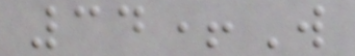34+W
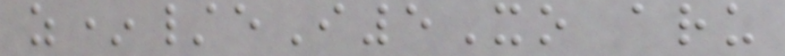z*/eI5Xo aru
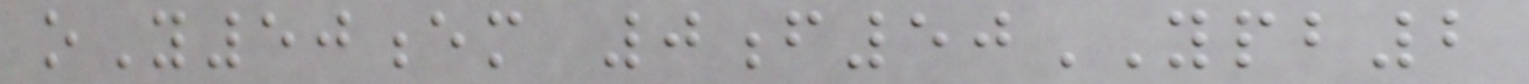oY50em 0f50YPB2
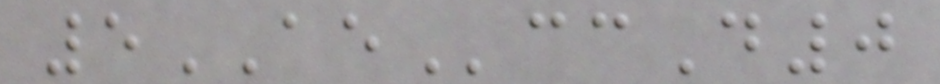5AEccD0
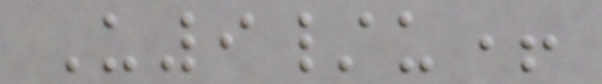U9/u+
